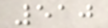510
